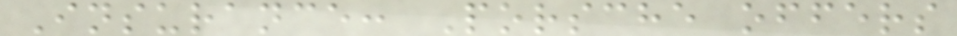Insurance: Porsche offers
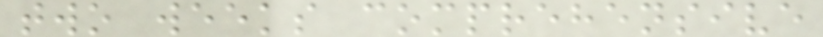two weeks comprehensive
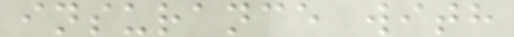insurance with
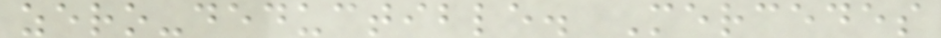zero-deductible. Mercedes
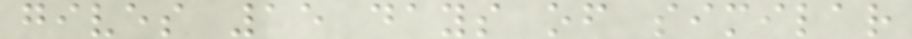gives 15 days of similar
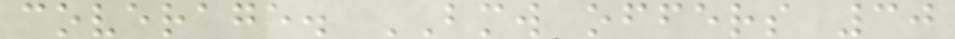coverage. BMW offers 30
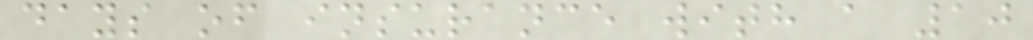days of insurance with a 10
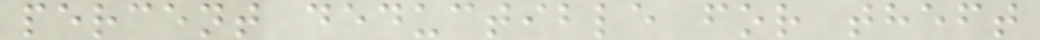percent deductible for theft
